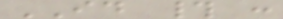ID # :
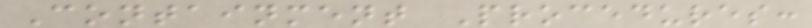Containment Procedures:
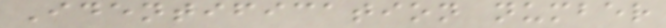Identification number
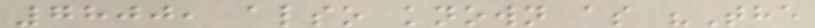7800, also known as "The
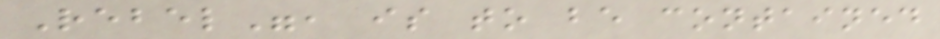Rebel", is to be contained
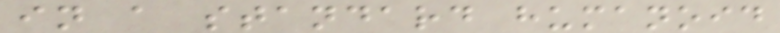in a standard humanoid
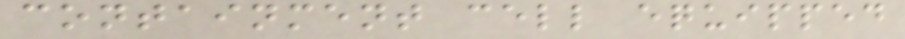containment cell equipped
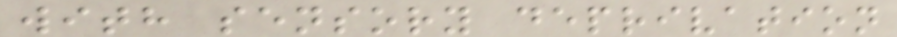with sensory deprivation
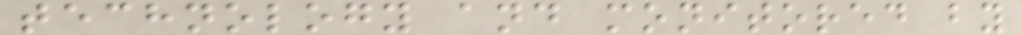technology and monitored by
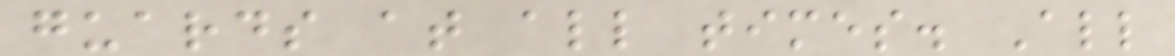guards at all times. All
